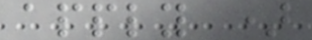apply )
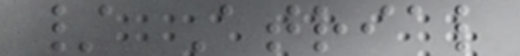/ Atrial
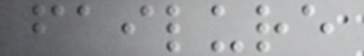failure
